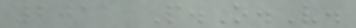2011 P.O.V.
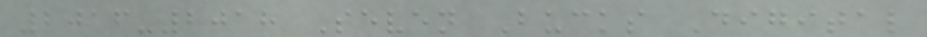2016-2018 Seven Bucks Digital
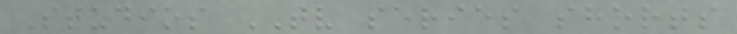Studios TV series shorts
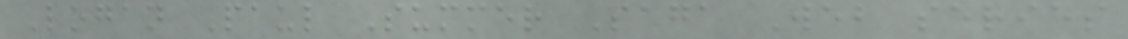Logan Paul Summer Saga Web series
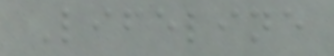Lifeline
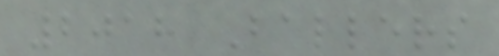2018 Ballers
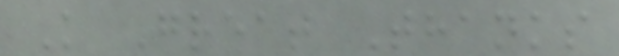K Great Thanks
